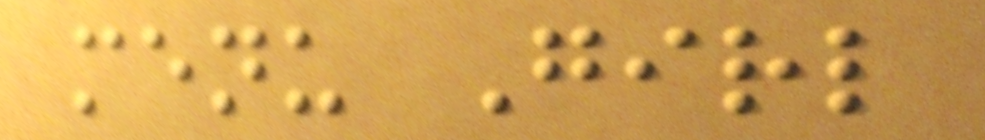menu Girl
